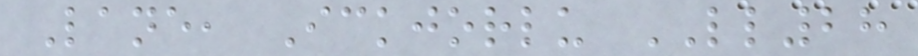Lane, Ickjorlu LL28
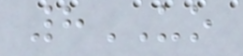8UO
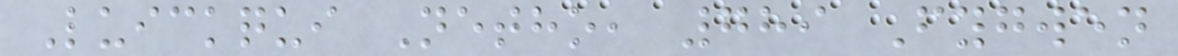Luickqui Netho, 789 Fygwen
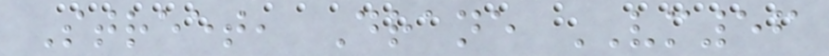Street, Drane VM56
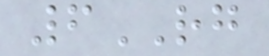6RG
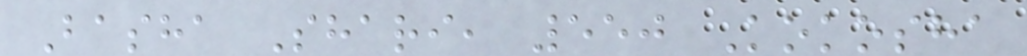Basha Shari, 550 Kokosha
